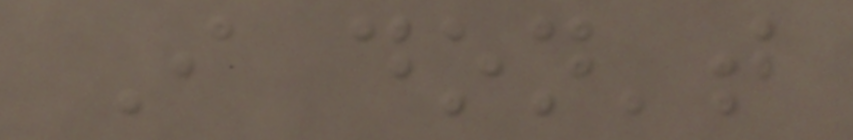I don't
